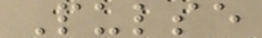Pulse
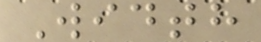Width
